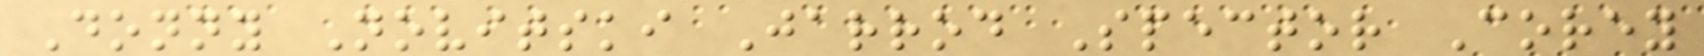Donny Novitski Jarrod Spector Corey
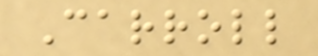Carroll
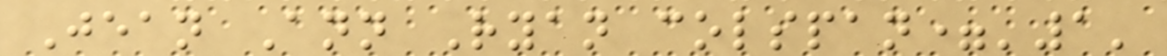Jean Ann Ryan colspan='1'
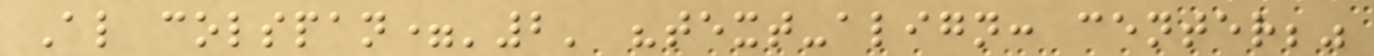Al colspan='2' "text-align: center;"
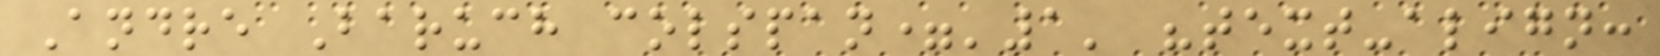Andre Baruch colspan='1' "text-align:
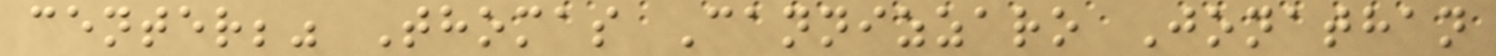center;" Thomas Cannizzaro Jonathan
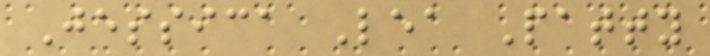Jessica Lea Patty
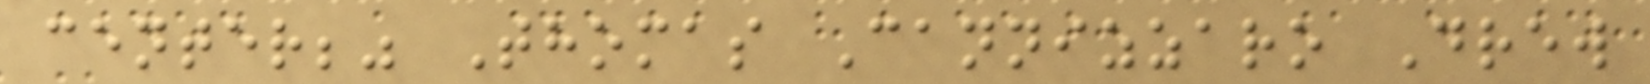center;" Thomas Cannizzaro Drew
